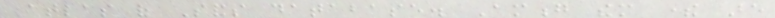Atlas of Sands database. Among them there are
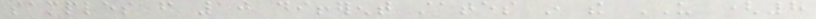samples from 10 different states in the US (8
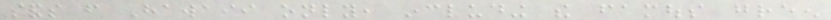sands from Hawaii only, including the famous green
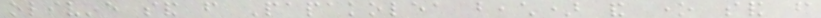olivine sand from Papakolea beach) and one sand from
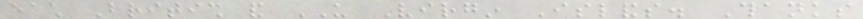each British and US Virgin Islands. Thanks
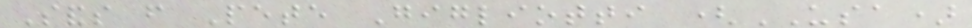Sands from Pete Gigliotti (USA)
